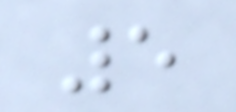5
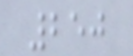250
